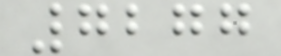7277
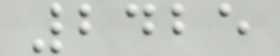2425
